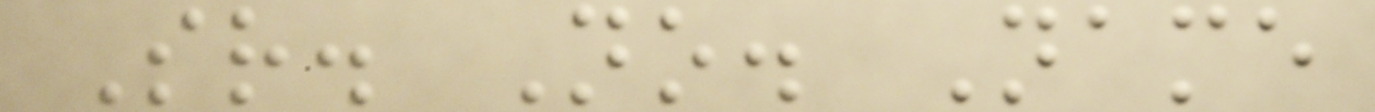Sr. No. Name
